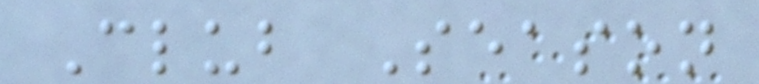Club Season
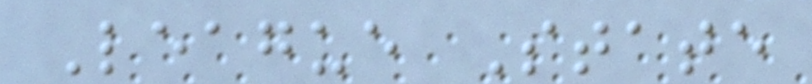League State
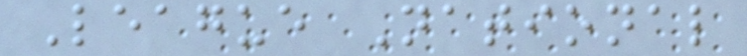League National
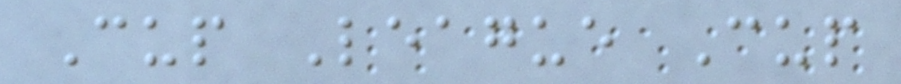Cup League Cup
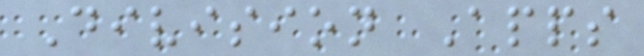Division Apps
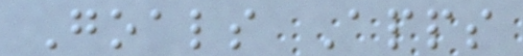Goals Apps
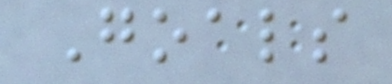Goals
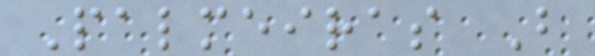Palmeiras B
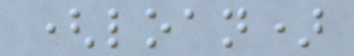(loan)
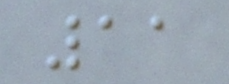11
